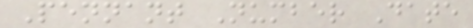Pennant Number Date
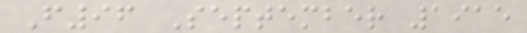F96 September 1915
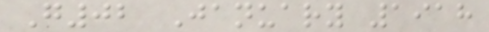G02 January 1918
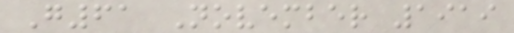G61 November 1919
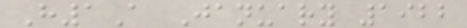H1A January 1922
